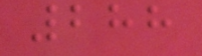288
